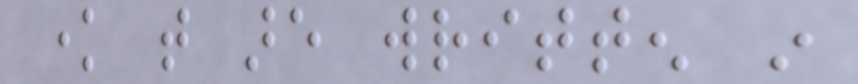know that are written in
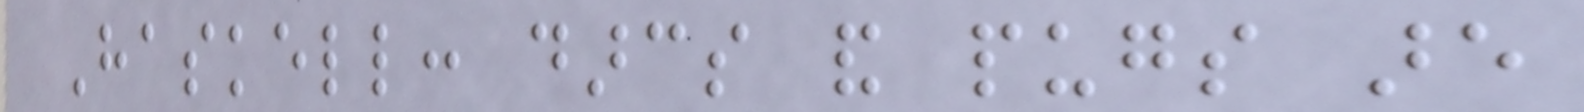Haskell: darcs and pugs are
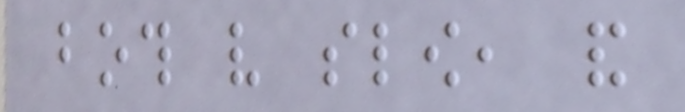both very slow, and
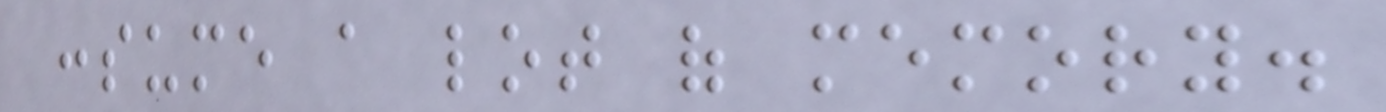consume a lot of memory.
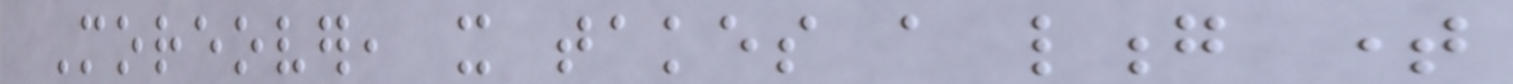Moreover, it takes a long time
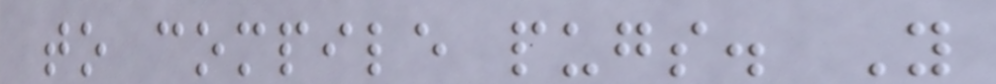to compile pugs. You
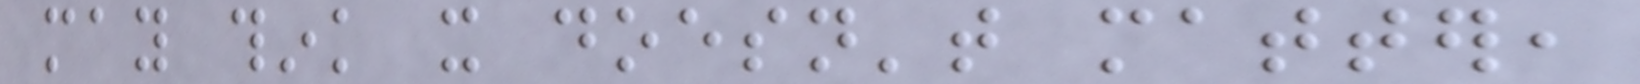may think it doesn't matter,
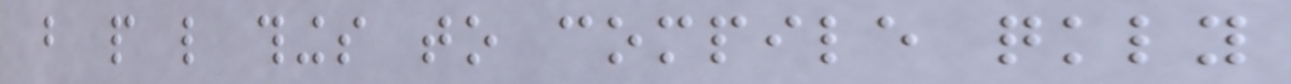but people like things to compile quickly
